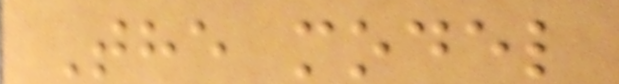The model
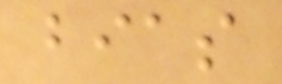bias
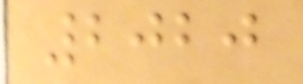2020
